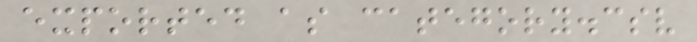exported as category.csv
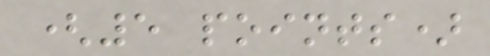(5 points)
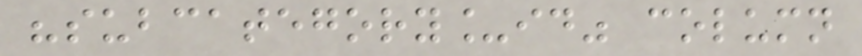"subcategory_id" column
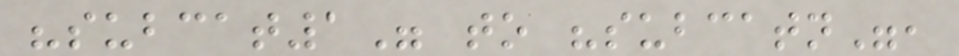"subcat1" to "subcatn",
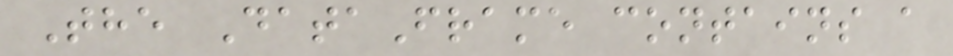The DataFrame contains a
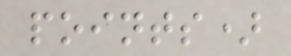points)
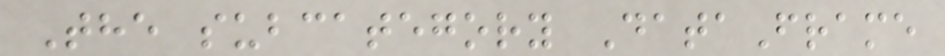The subcategory DataFrame
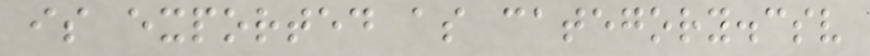is exported as category.csv
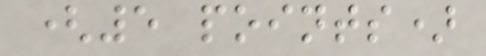(5 points)
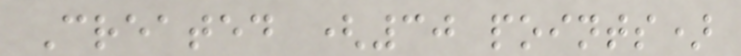Created (30 points)
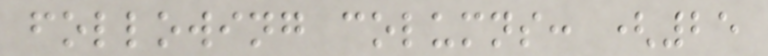following columns: (25
